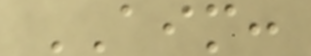AIM:
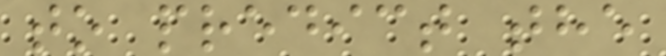to predict the
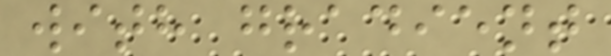with gradient
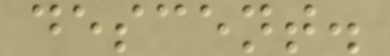descent.
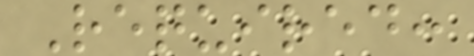Required:
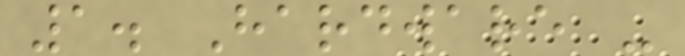1. Hardware -
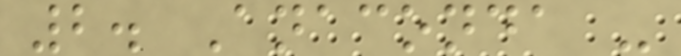2. Anaconda -
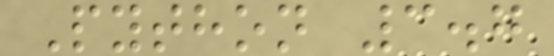Python 3.7
